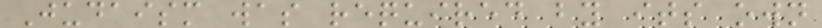Judaism was required by its own
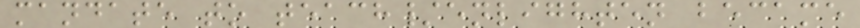mandate to teach/enlighten became
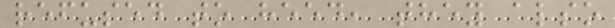refused to heed, they also
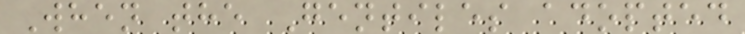When the Gentiles adopted
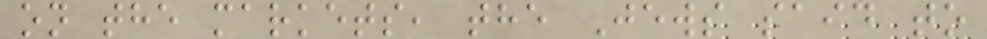on the markets, the Jews said to
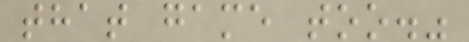that game too."
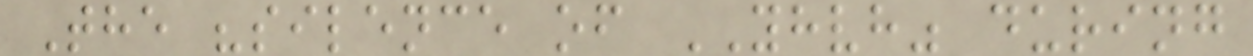The "silence of YHVH" during
